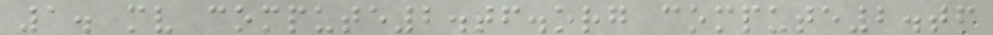1. mv compute2.tf.org compute2.tf
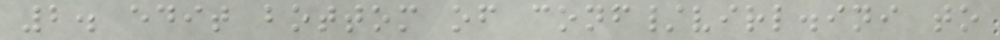2. edit bottom of conf/virl.ini to
